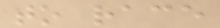to race
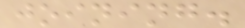joining.
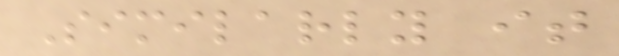Similarly it
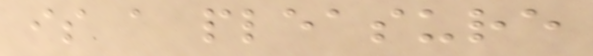is a pleasure
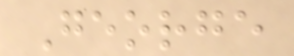George
